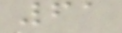61
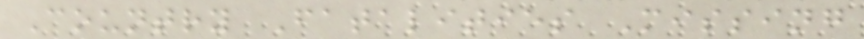Country Fatalities Missing
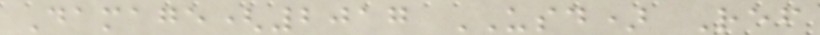Damage(2017 USD) Ref
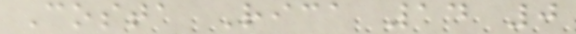Costa Rica 14 0
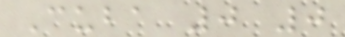Cuba 0 0
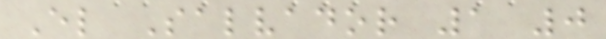El Salvador 1 0
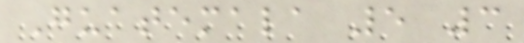Guatemala 5 3
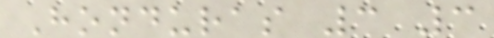Honduras 3 3
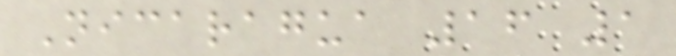Nicaragua 16 1
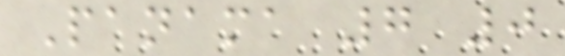Panama 7 0
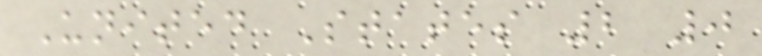United States 2 0
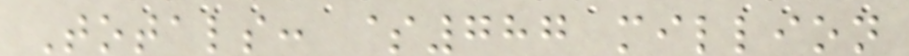Totals: $787 million
